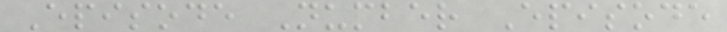Episode Number Episode
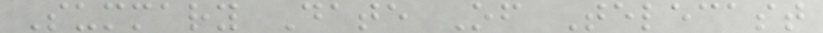Summary Date Of Telecast
